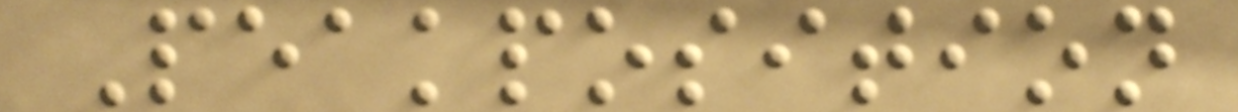Peakposition
